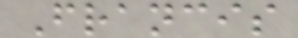Francis
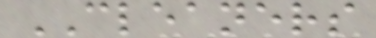CLEANERS
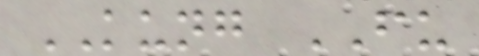KUNG FU
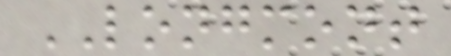LONGMONT
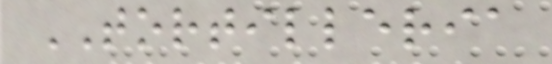TORTILLERIA
